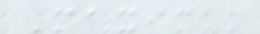Maximum
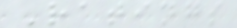Ratings
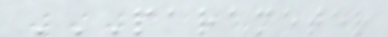PARAMETER
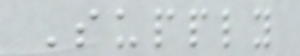Supply
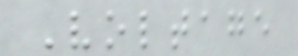Voltage
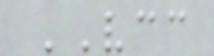VCC
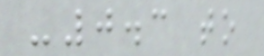-0.3 to
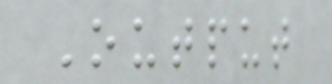Output
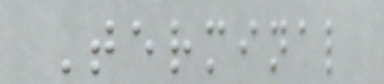Terminal
